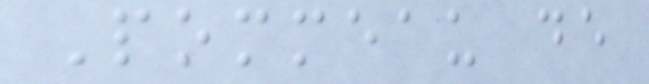Pommeau de
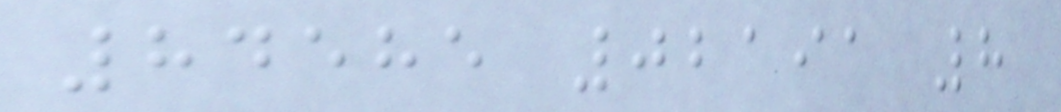84585 02191 8
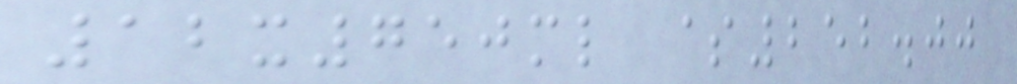12x750ml $252.00
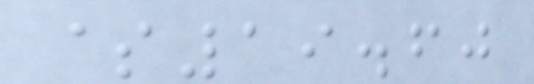$19.60
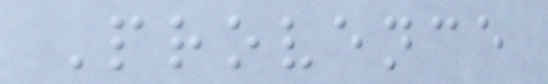Provence
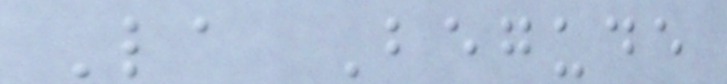La Begude
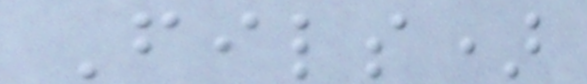Fils)
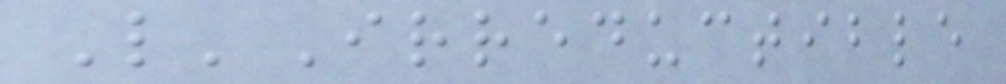L'Irreductible
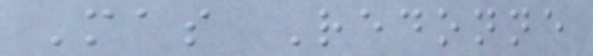Mas Redonne
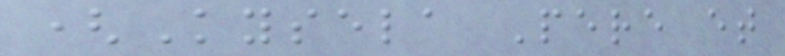(Kysela Pere et
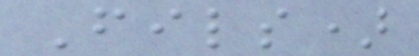Fils)
